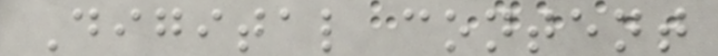Digital content
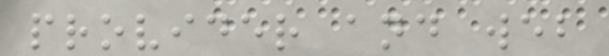provider and web
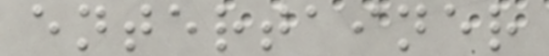entertainer
